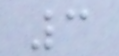3
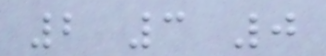2 3 0
